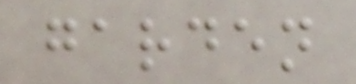garden
